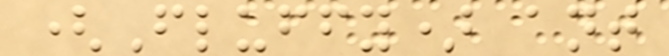(Fluffy) ant
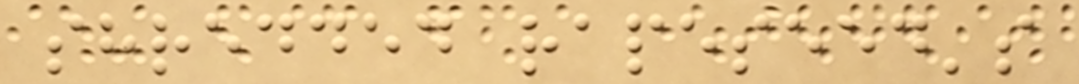shredded rapeseed's
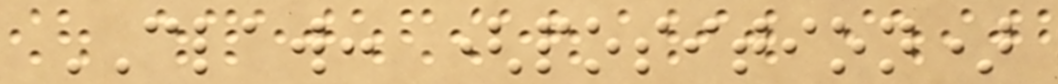CLAW: (position)
